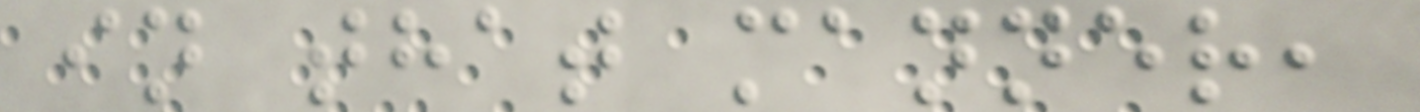in that manner,
